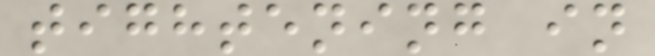tightening in
